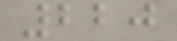220
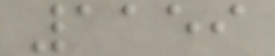1159
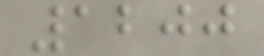1200
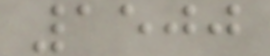1500
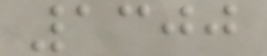1300
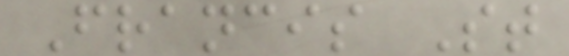Francis St
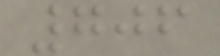706
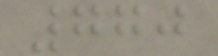770
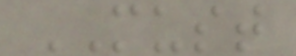MUST
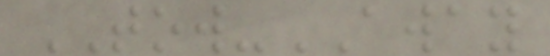TOW-AWAY
